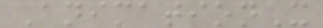AnimationX
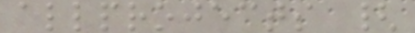allprojects {
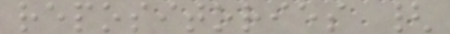repositories {
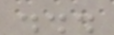...
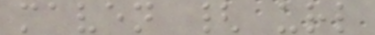maven { url
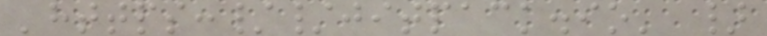'https://jitpack.io' }
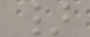}
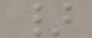}
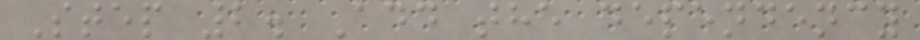Step 2. Add the dependency
